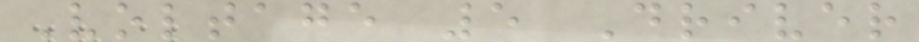Voltage 5 Driver
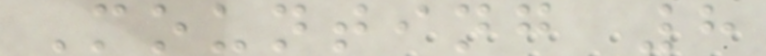Mounting 8
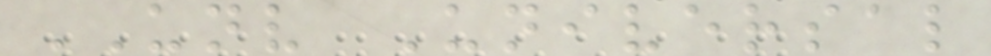UNV Universal
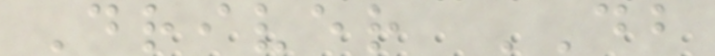Driver DB
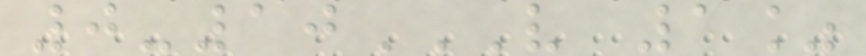0-10V 1%
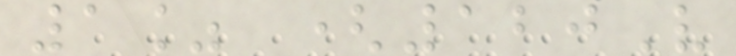1% (120V
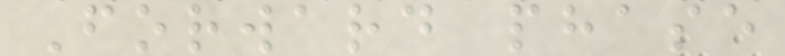Forward phase
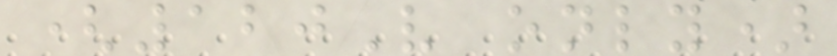(120V only)
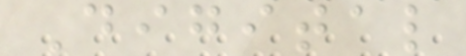Digital
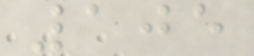105
